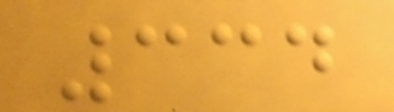334
